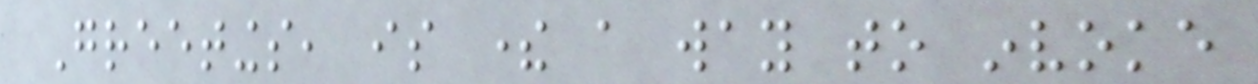Greetings, is there a way to invoke
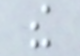the
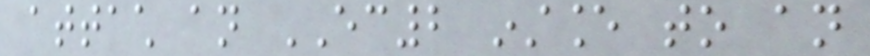attach an EC2 instance to an
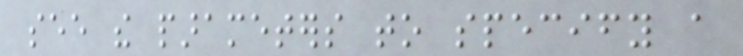see the parameters to specify a
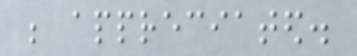be appreciated.
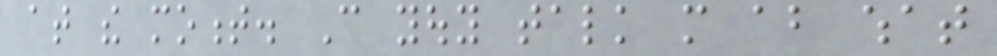at the moment. Can youy talk more about what
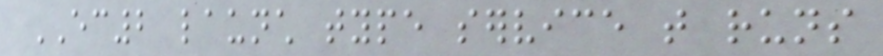EC2 launch type service that runs
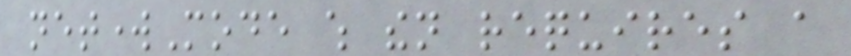networkMode which then requires a
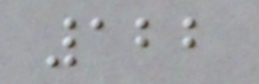122
